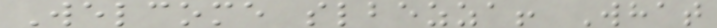Welcome slbezza! What
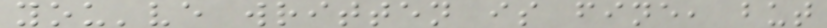you've written is fine, but
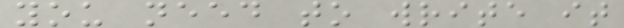you need to write it
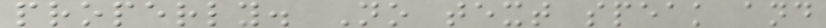properly. No text speak and
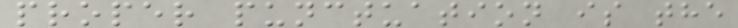proper punctuation is the
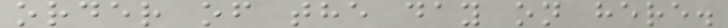order of the day on here.
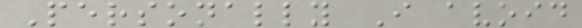Personally I avoid
